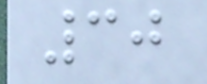30
